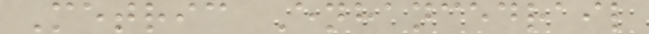Metric Enhancedrail
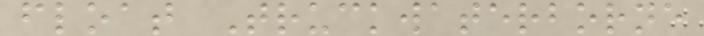float Truckwaterborne
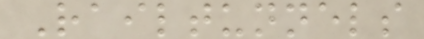Railtunnels
